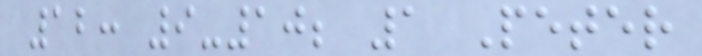12: 9-10; 1 Peter
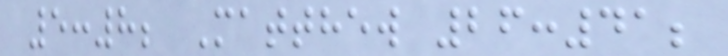5:8; Matthew 26:41;
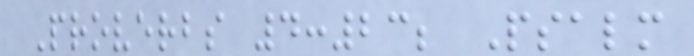Proverbs 4:23; Psalm
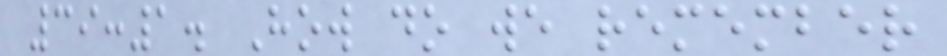39:1. How do we remember
